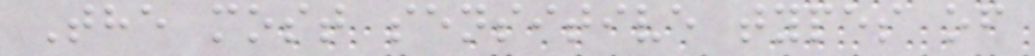The most sensitive types of
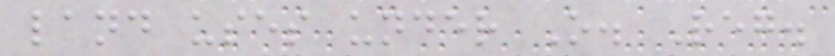land uses under O. Reg.
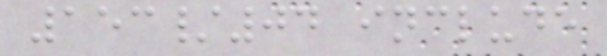153/04 include
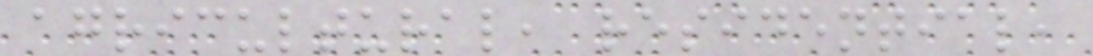agricultural, residential,
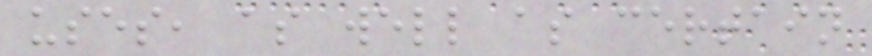uses, as well as certain
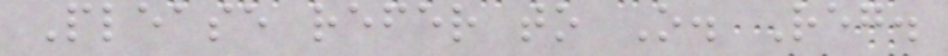Please refer to O. Reg.
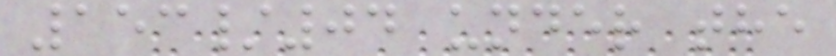153/04 under the
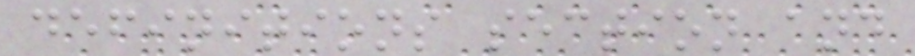definitions section and
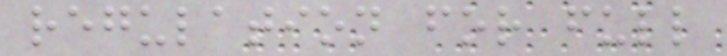regulation for full
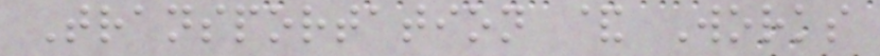Transportation & Works
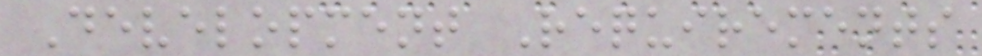Development Requirements
